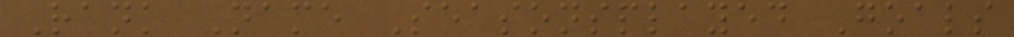Rank Name Seasonsplayed Goals
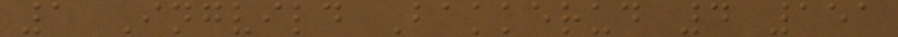1 Ingvild Bakkerud 4 151
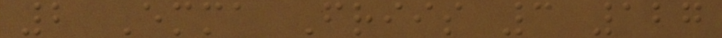2 Emma Friis 3 127
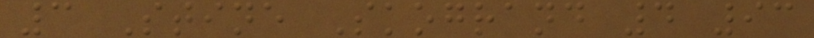3 Stine Skogrand 4 93
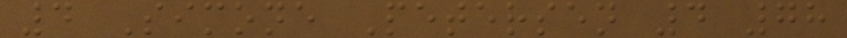4 Simone Petersen 4 78
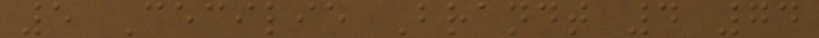5 Cecilie Brandt 4 74
